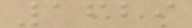1629
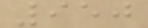950
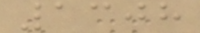1308
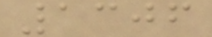1306
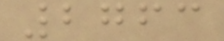2763
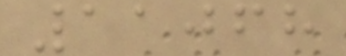11068
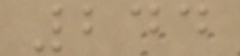244
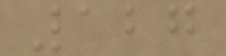127
